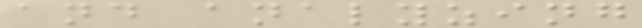and analyzing
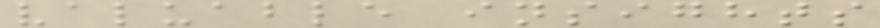valuable insights
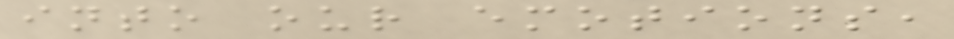into our emotions,
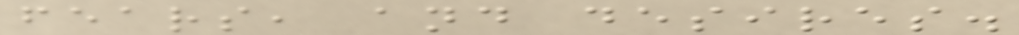fears, and desires.
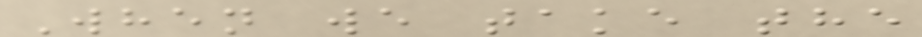When we take the
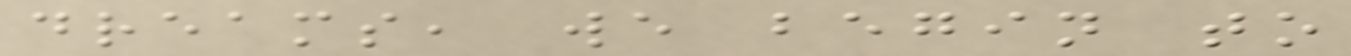dreams, we begin to
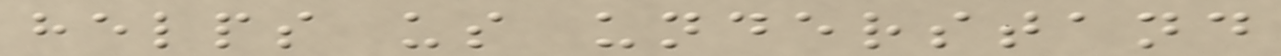helps us understand
